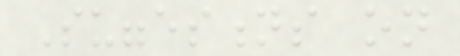Suggestions on
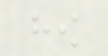how
